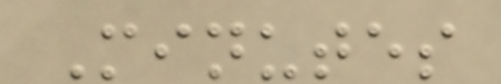Minutes
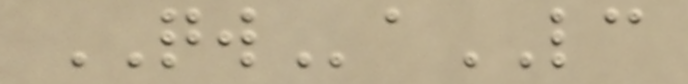QWaLC
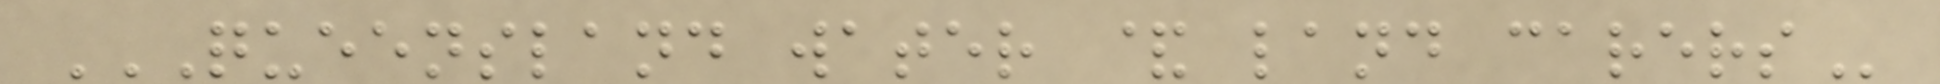QUEENSLAND WATER & LAND CARERS
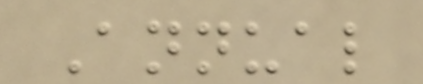Annual
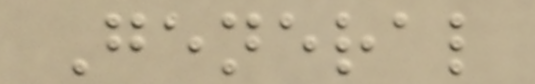General
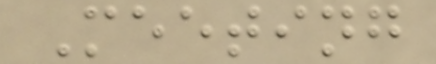Meeting
